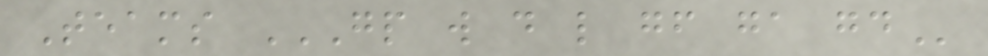Teams GP W D L GF GA GD
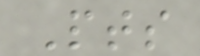Pts
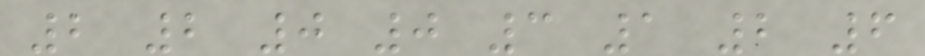2 2 0 0 3 1 2 6
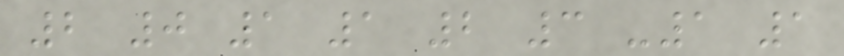2 0 1 1 2 3 -1 1
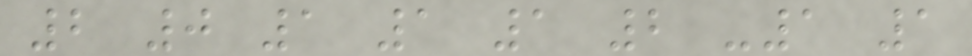2 0 1 1 1 2 -1 1
